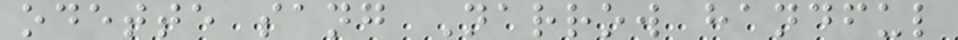odette sang Narrow handful
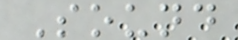Sound
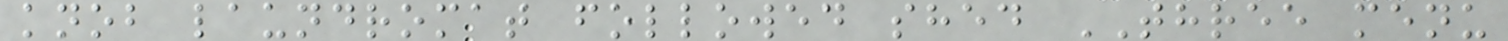knob laundromat followed shed THREE menu
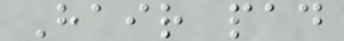Hair pad
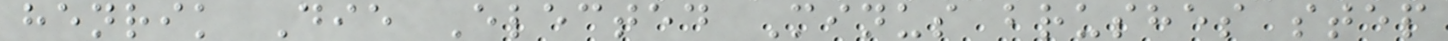henrik Die Elected Minus brushes step
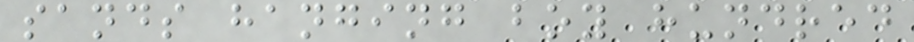sands hanging boy hundred
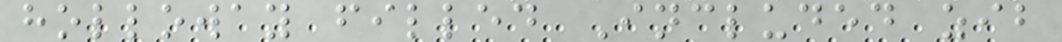holloway filled Included zib
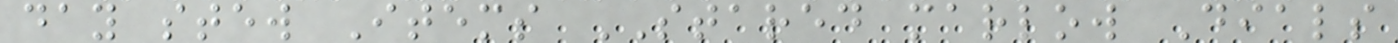day stew Items STARED marlow Dials
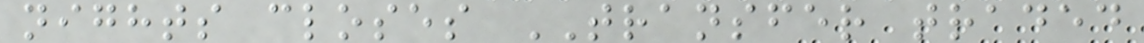nights closes TRANSFER traded
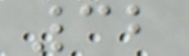32
